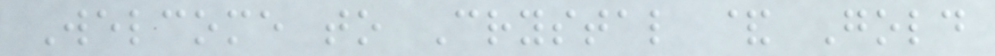Welcome to Crystal & Gold
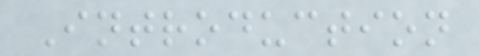Introduction
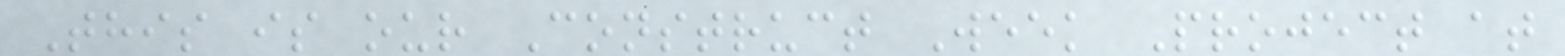This is our Construct Week Project at
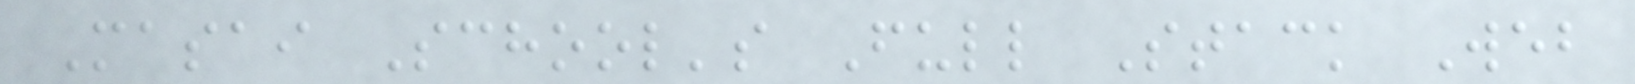Masai School's Full Stack Web
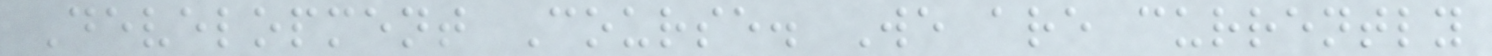Development Course. We are currently
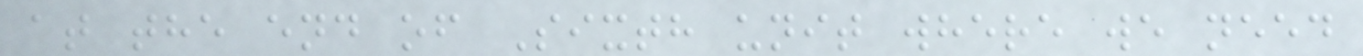at the end of Sixth unit where we need
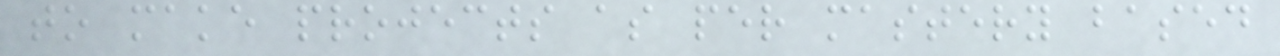to make projects as per mastery based
